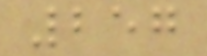257
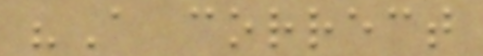"A correct
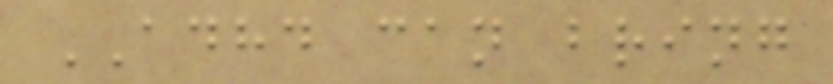ADHD can bring
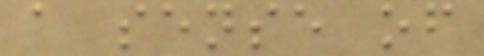a sense of
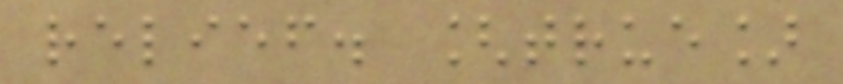relief. [true]
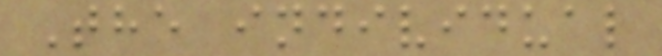The individual
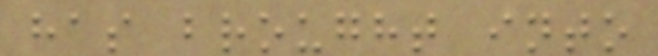has brought into
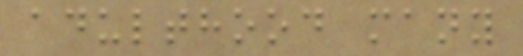adulthood many
